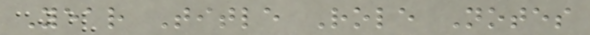Year Title Role Notes
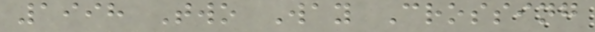1998 Two Way Crossing
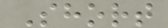Short
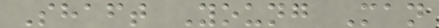Shaft Young Man
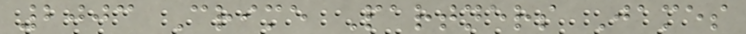2003 Crime Partners James
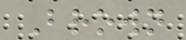Brown
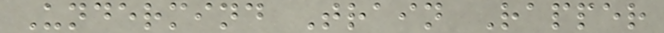Undermind Train Rapper
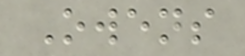Owens
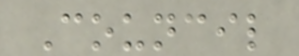Council
